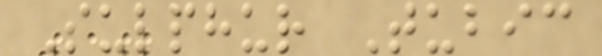Sulphur Tubic
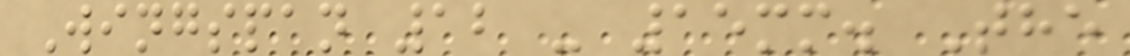Wingspan 12 - 15mm. The
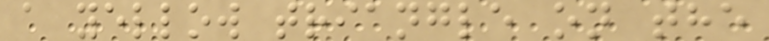a yellow triangle on the
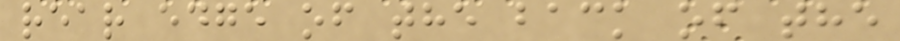rear edge of the back of the
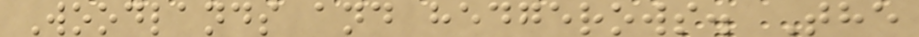Woodlands and hedgerows. The
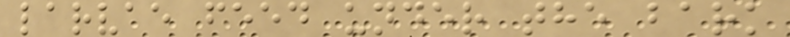larvae feed under the bark
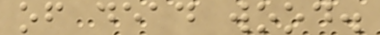of dead wood.
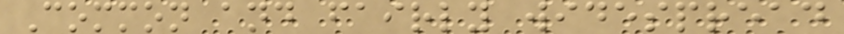Common and fairly widespread
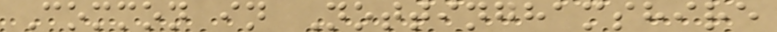Common in Nottinghamshire
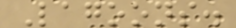Lagoons.
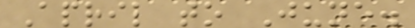April to June.
